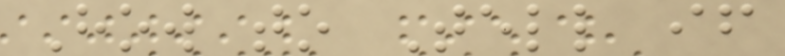How to Tell if
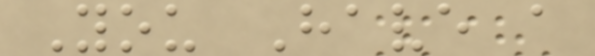You Have a
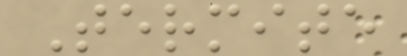Termite
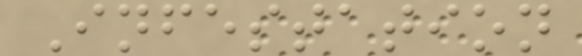Infestation
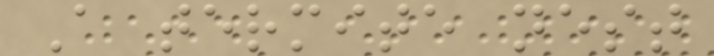A termite nest
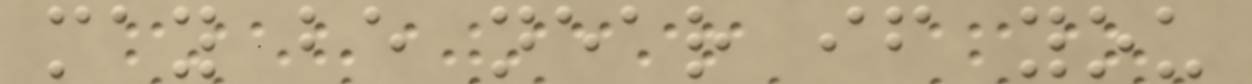may be near if you
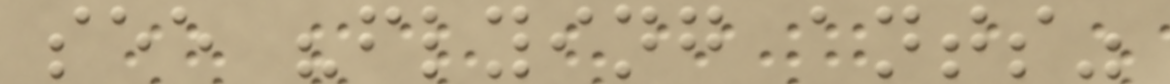see "flying ants"
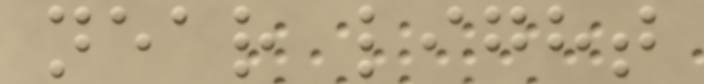near light
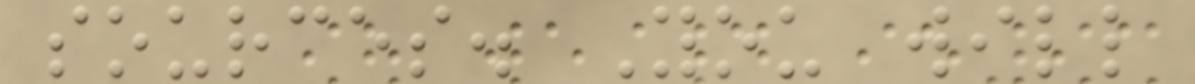sources. You will
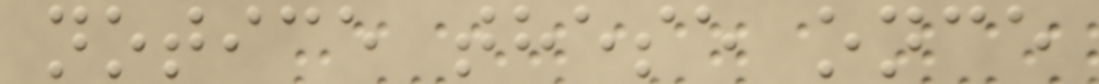notice these once
